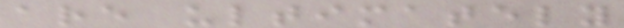are ultimately
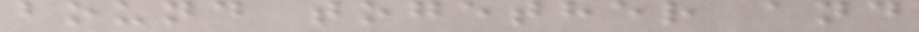bound together and
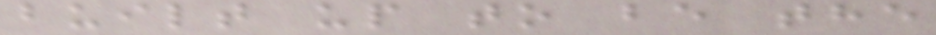built up to be the
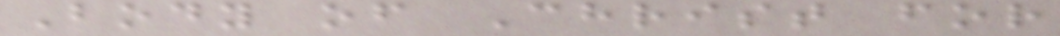Body of Christ for
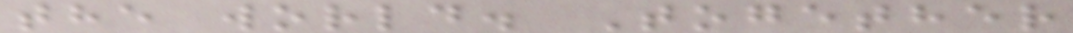the world. Together
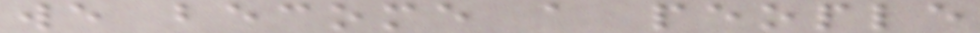we become a people
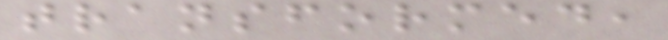transformed,
